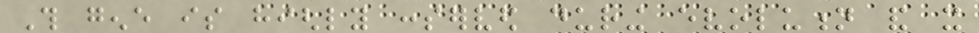This gene is highly conserved during evolution and it
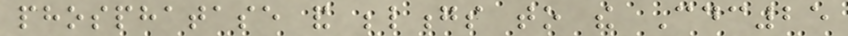phosphatase and belongs to the Cdc25
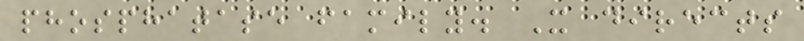phosphatase family. It directs
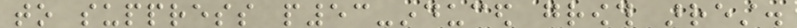to suppress p53-induced growth arrest.
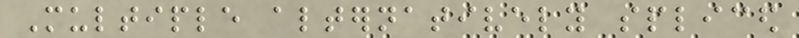Multiple alternatively spliced
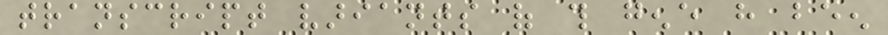transcript variants of this gene have been
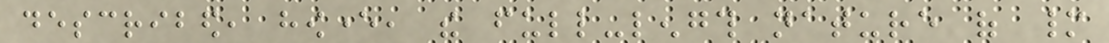described, however, the full-length nature of many
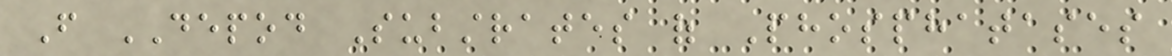From DEPOD Substrates of Phosphatases
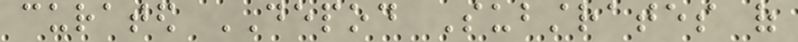curated DEPOD Substrates of
